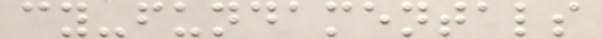cy-fundamentals
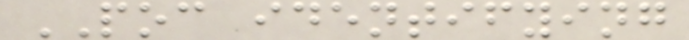POC identifying
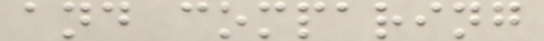and comparing
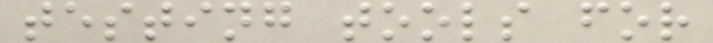testing tools for
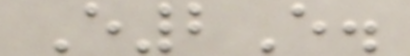E2E.
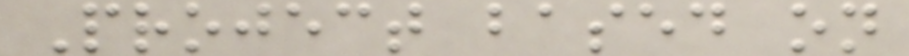Project based on
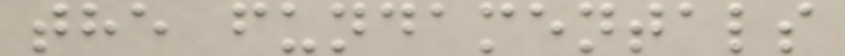the fundamentals
